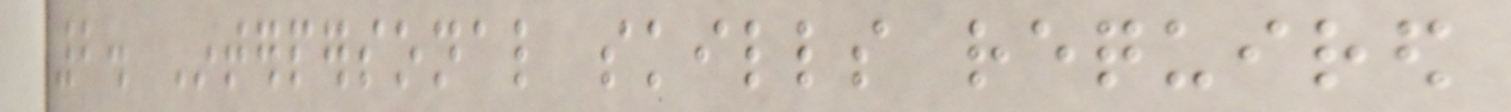2. Interpersonal skills required
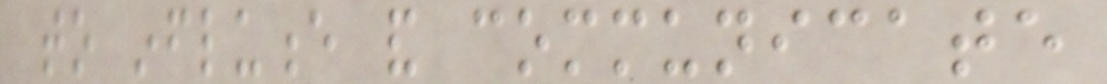to influence and communicate
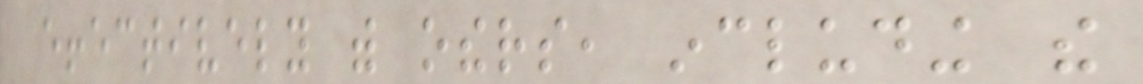effectively with others, including the
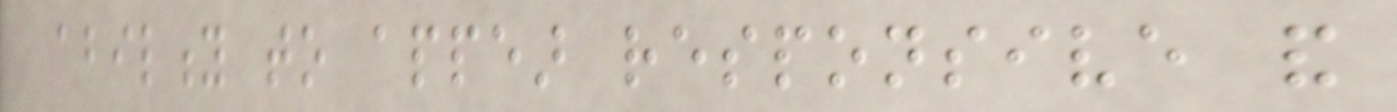ability to appear responsive and
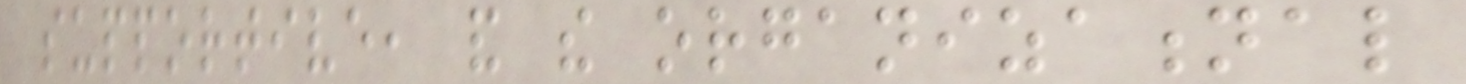supportive, and the organizational
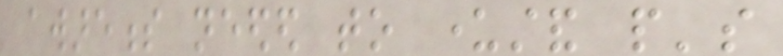awareness needed to understand people's
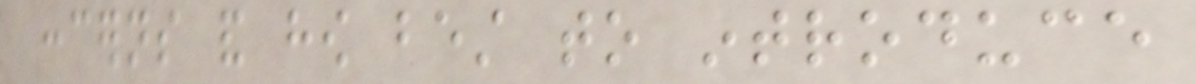concerns and how best to introduce
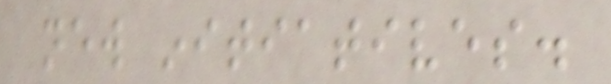new initiatives.
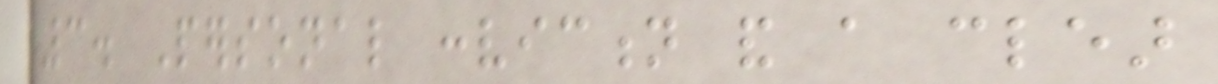3. Personal conviction and a clear
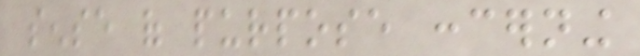sense of purpose concerning
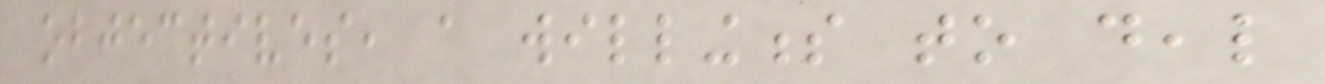objectives, a willingness to deal
